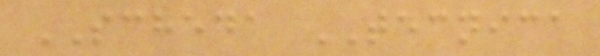SCHEDA TECNICA
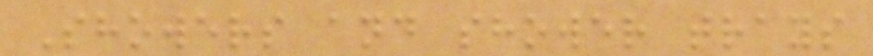Showers and shower trays
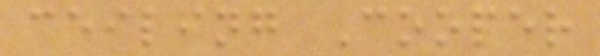ceiling Cooper
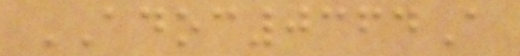ADOC0364A
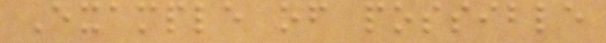Example of possible
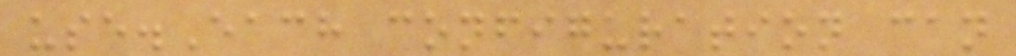use.Each configuration can
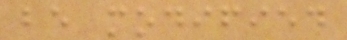be modified
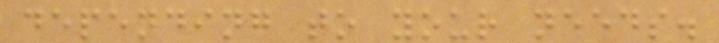depending to your needs.
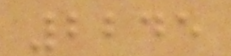2245
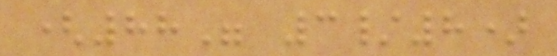(88" 3/8)
